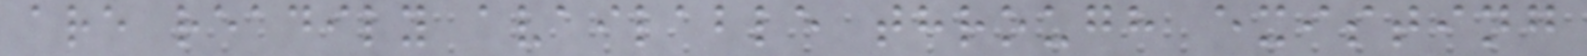are readily available through existing
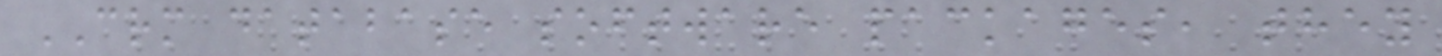CRM database software packages, they
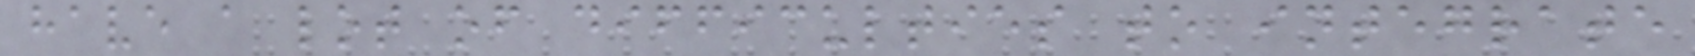have a lot of difficulties to integrate
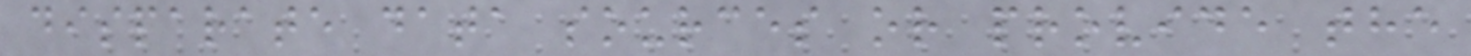disparate data sources or provide the
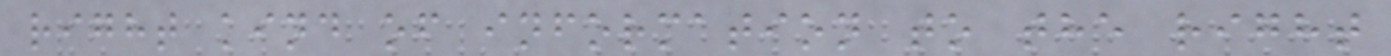right kind of information to the right
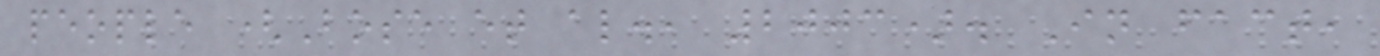people (Bose et al., 2003). In fact,
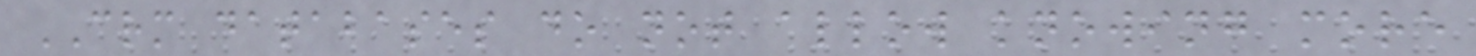CRM databases do not allow knowing more
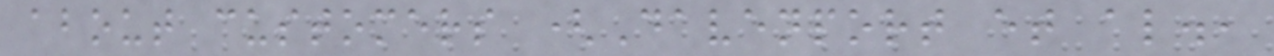about customers (Davenport et al.,
